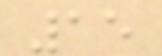15
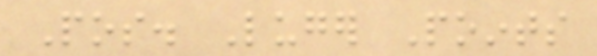Pos. Luger Points
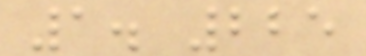1. 225
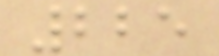225
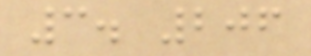3. 206
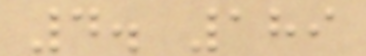4. 189
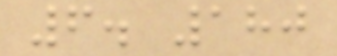6. 180
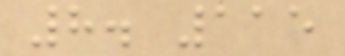8. 115
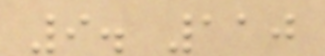9. 110
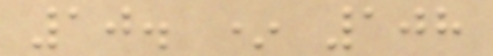10. * 108
